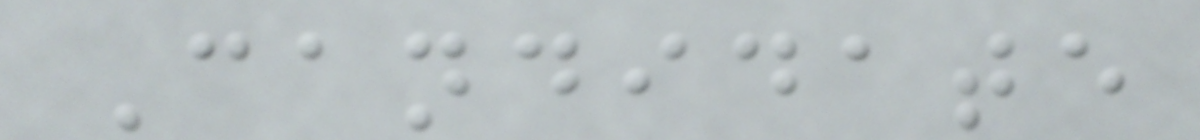Candidate
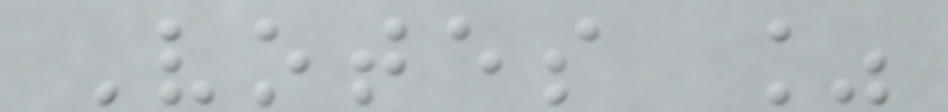Votes %
